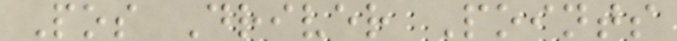Pos Driver Points
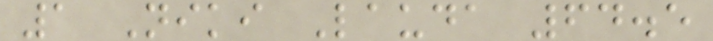1 Niki Lauda 64.5
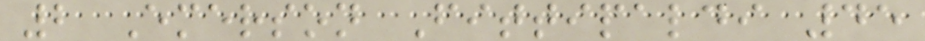2 Emerson Fittipaldi 45
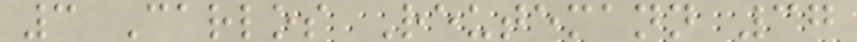3 Carlos Reutemann 37
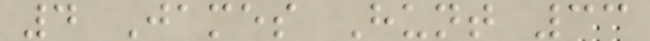4 James Hunt 33
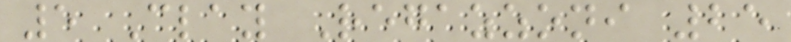5 Clay Regazzoni 25
